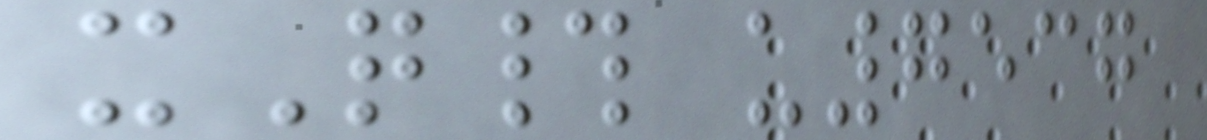xQ# u7537
